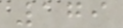179
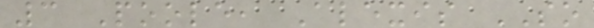3 Poole, Alexis SO
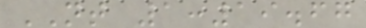NT 1:19.67
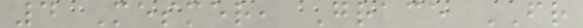4 Mesmer, Grace FR
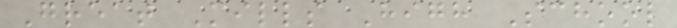Great Mills High School
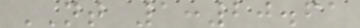NT 1:20.61
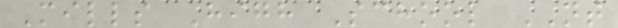Mills High School NT
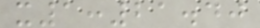x1:21.40
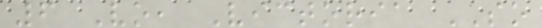6 Vo, Victoria SO
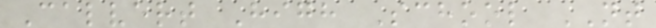Calvert High School NT
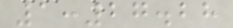1:27.28
